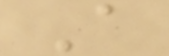A
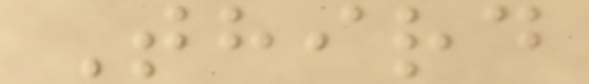Third
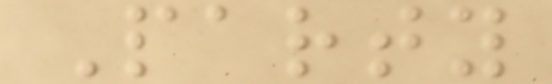Party
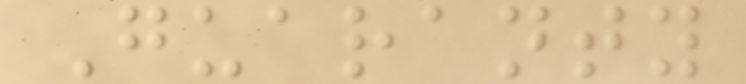Guaranty
